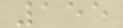155
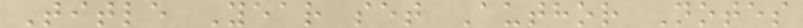Title Year set Author Notes
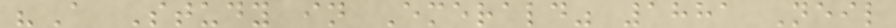"A Study in Emerald" 1881 Neil
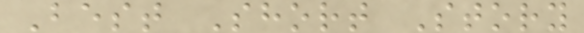Best Short Story
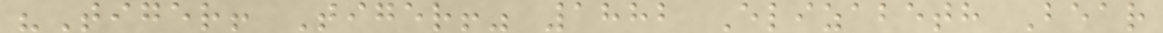"Tiger! Tiger!" 1882 Elizabeth Bear
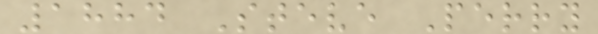1884 Steve Perry
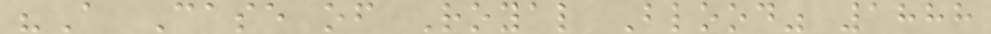"A Case of Royal Blood" 1888
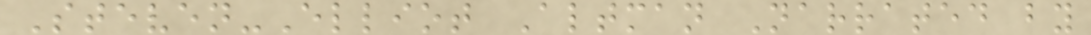Steven-Elliot Altman Narrated by
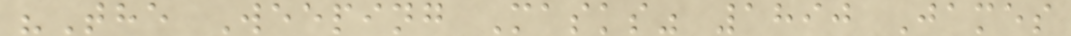"The Weeping Masks" 1890 James
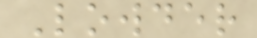Lowder
